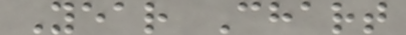Year Chart
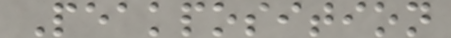Peakposition
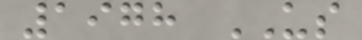1978 US
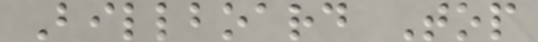Billboard Top
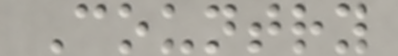Country
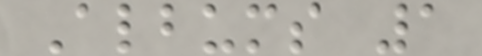Albums 1
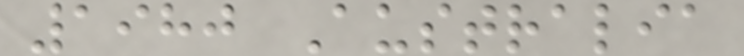1980 Australia
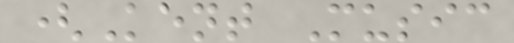(Kent Music
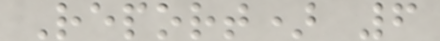Report) 6
